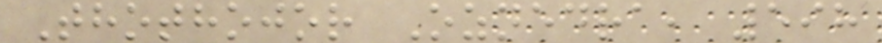Thothojor Oznedra, 598
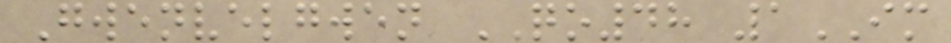Gwenvelgwen QO48 1IM
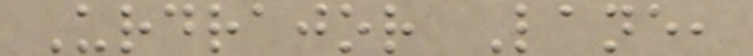Urdrajor Lane,
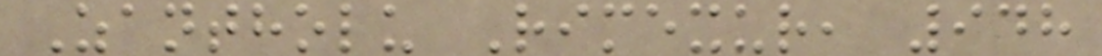Zantholu Rimexur, 948
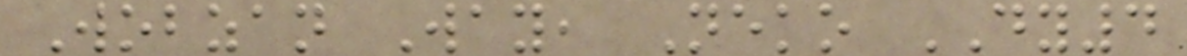Wobzan Way, Neko DY4
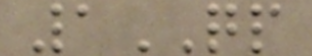1QP
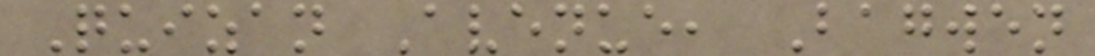Quizan Avenue, Bagwen
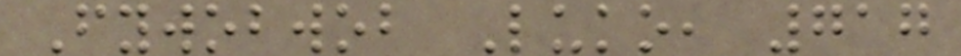Fywobwob Luko, 717
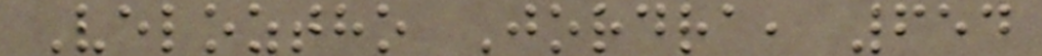Veloztho Jordra, 654
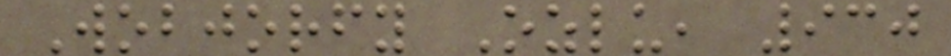Wobjorfy Ozlu, 930
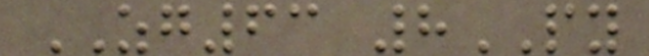ZG63 8PY
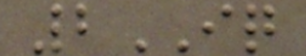2IQ
